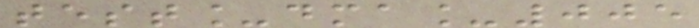test_dma_005
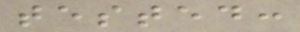tested:
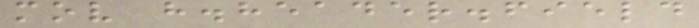mov h.header.field
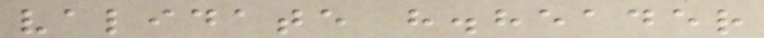validate h.header
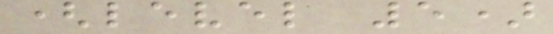(level 5)
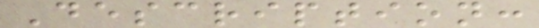Description:
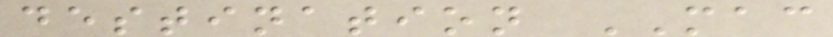destination MAC
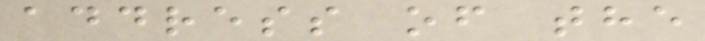address of the
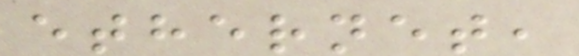ethernet,
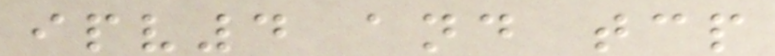ipv4 and tcp
